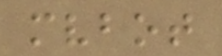mvbot
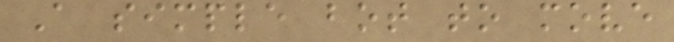A simple bot to move
